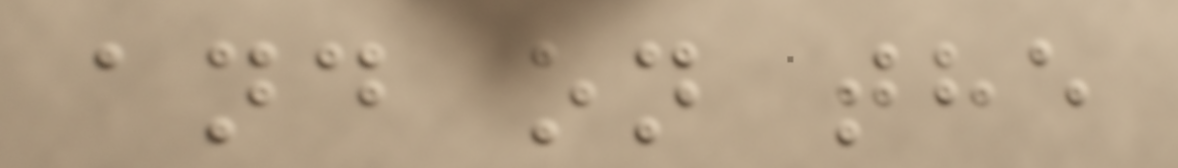and on the
